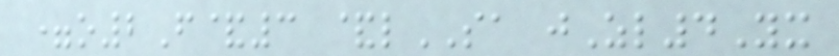=o2F&3 &lSA jZl4Yx
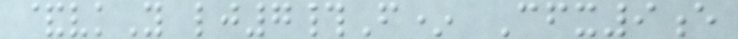&vkY lj7#F* Cfx9e
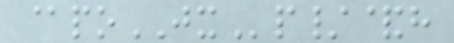@poJXp/&h
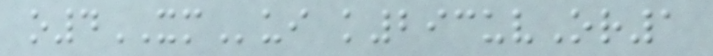o4XMui k293uvOr1
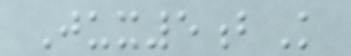Jux5bK
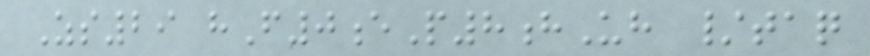Zs29 hF0eP8hUh /taq
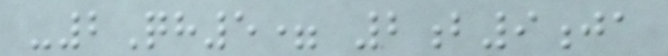-2Qh5= 2b9ja
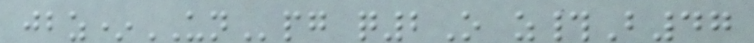jbz*UNpg q2O z#B47
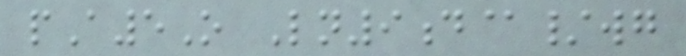pA5O Ln9d@/wg
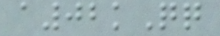a02kQq
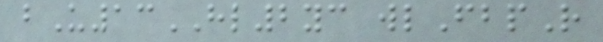bU13HL2yc wlFbpR
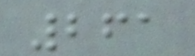261
